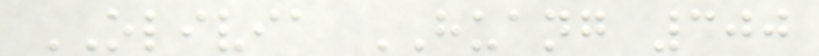OLIVIA HUANG 300
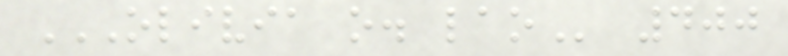OLIVIA O. LAO 400
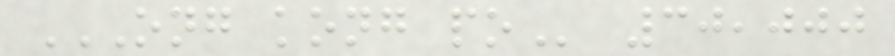ONG KONG PO 30,000
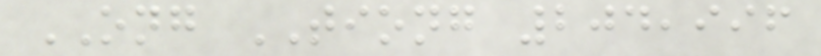ONG TIONG 204,996
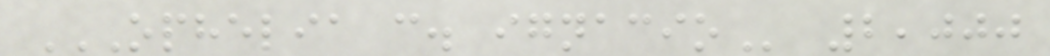OPHELIA C. IGNACIO 2,000
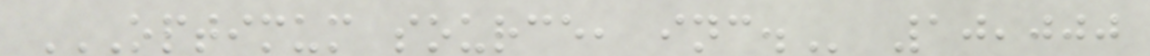OPTIMUM SOURCE, INC. 10,000
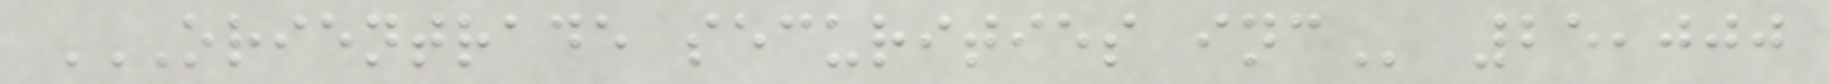ORIENTRADE SECURITIES INC 25,000
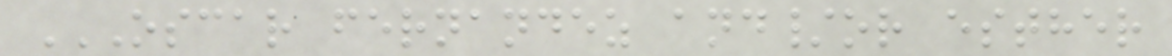OSCAR FERNANDEZ AND/OR ESTHER
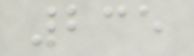235
